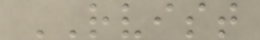RVIST
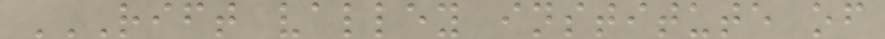RIFT VALLEY INSTITUTE OF
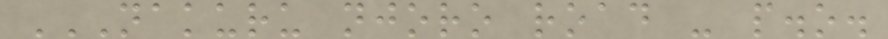NAKURU NJORO ROAD - P.O.
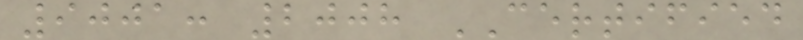9001: 2008 CERTIFIED
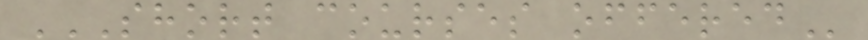SHORT COURSES OFFERED
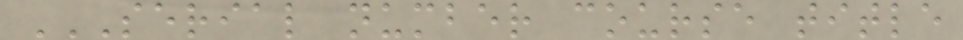SERIAL NUMBER COURSE TITLE
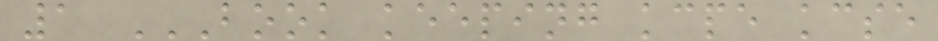1 BOOK KEEPING KCPE KCSE
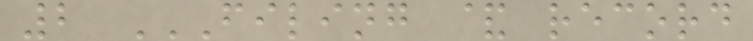2 FILING & RECORD
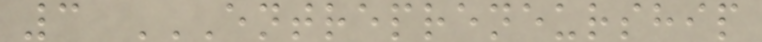3 ENTREPRENEURSHIP
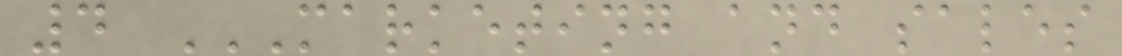4 MARKETING AND SALES
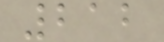212
